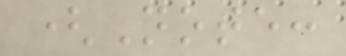(Note:
